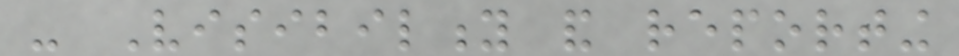- Visibility and reporting
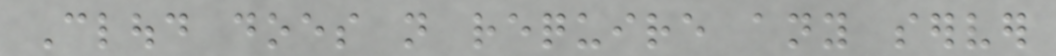Cloud does not require any server
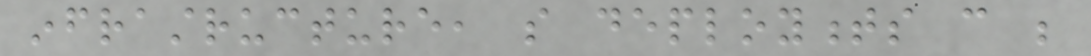infrastructure, so deployments can be
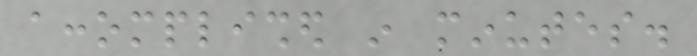accomplished in minutes.
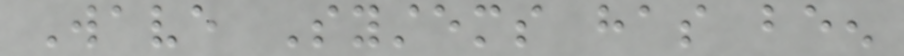Wave Systems has been
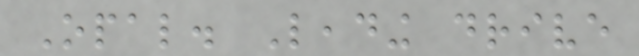Opal. Leading drive
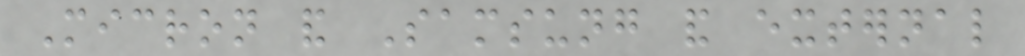Micron and Samsung and external
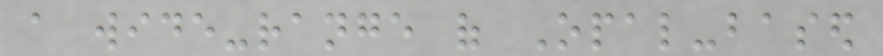a wide-range of Opal-based
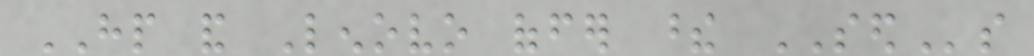HP and Lenovo offer these SEDs
